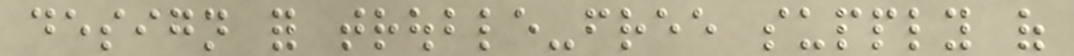design for trouble-free supply of
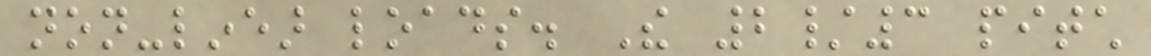non-linear loads. The 2/3 pitch
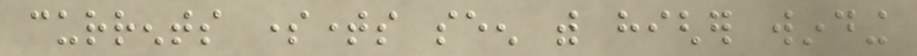currents sometimes seen with higher winding
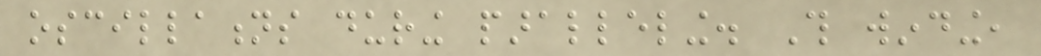oscillations during paralleling. This winding,
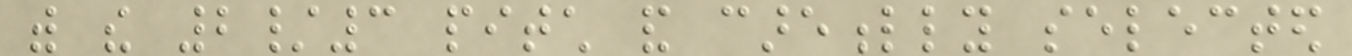with the 2/3 pitch and carefully selected
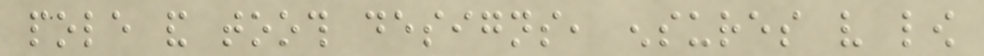pole and tooth designs, ensures very low
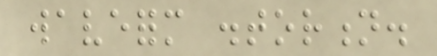waveform distortion.
